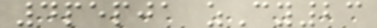4pepja zCy23
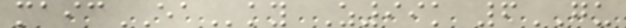maicEAky Z99k 6GU
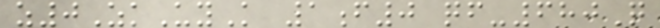z0ZkUyK 1f0 qf-680Q
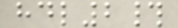hdl2#
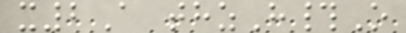x2A thzH#O
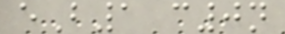eB1 c0n
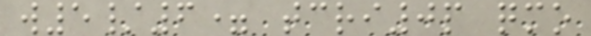w5/6= tcri0p qmo
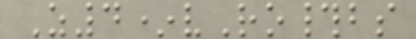Z4*vRo#bs
